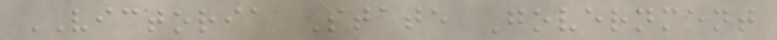VICTORIA State Government
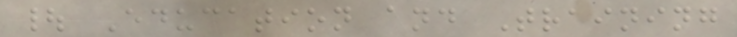| Education and Training
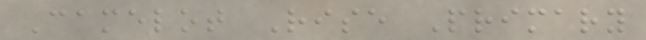Camelot Rise Primary
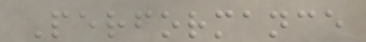Performance
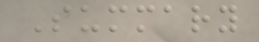Summary
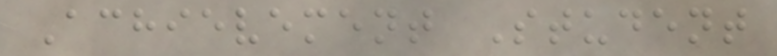Achievement Student
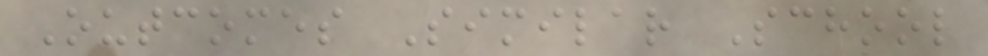Outcomes Similar School
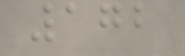172
